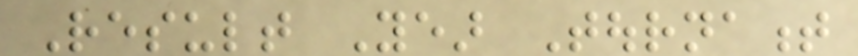Result Year Tournament
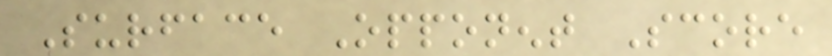Surface Opponent Score
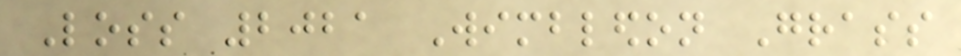Loss 2021 Wimbledon Grass
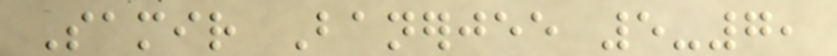Samir Banerjee 5-7,
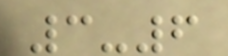3-6
